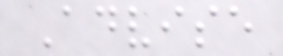Advise
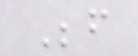Before
